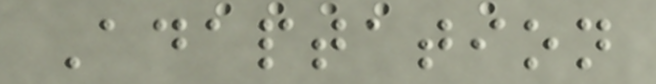Adaptation
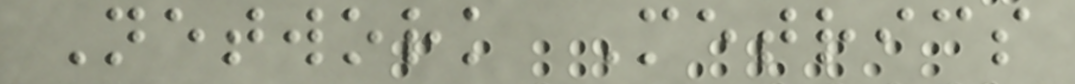Network Metrics
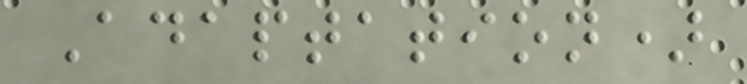Adaptation)
